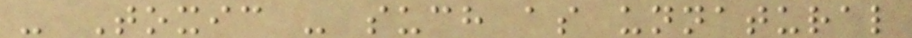- Toxic - such as unnatural
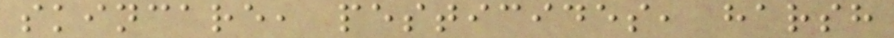skincare, pesticides, harsh
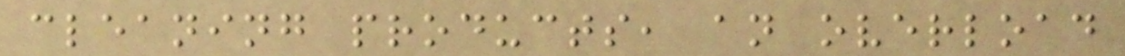cleaning products, an overload
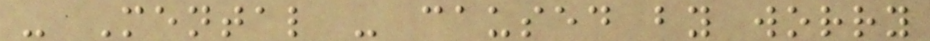- Mental - caused by worry
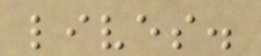lives.
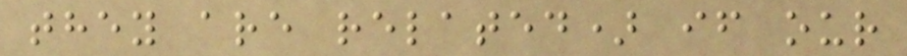they are related) if our
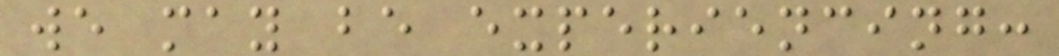we may be experiencing:
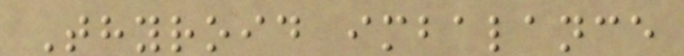Thyroid imbalance
